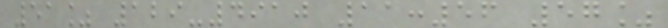51% 129-4910 11:56 57%
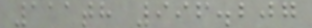111th 996.207
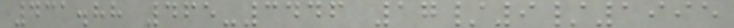431.88 465-3446 17/9/1995
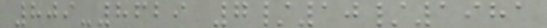809-8629 7/10/1981
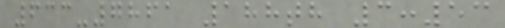633-7861 188th 3:53
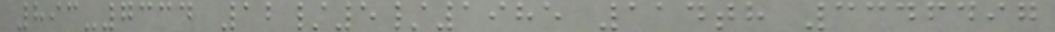893-7334 12/5/1985 114th 3346497
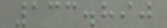133.890
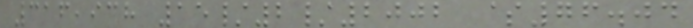316,938 15/2/2002 $76.04
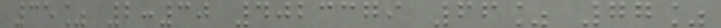35% 2:30 4023379 66% 77%
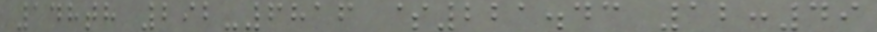148th 292-6816 $221.43 12:49
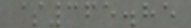$365.85
